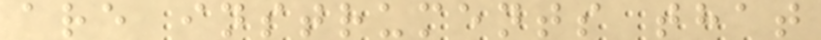are instruments that
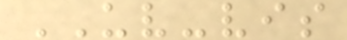UV-vis
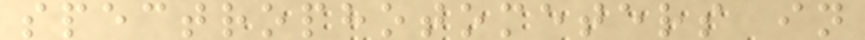spectrophotometers in
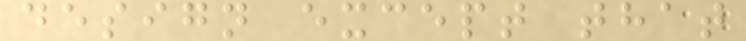design except that
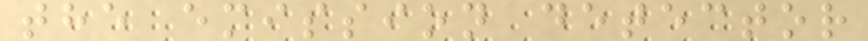the emission detector
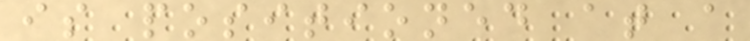is positioned at a
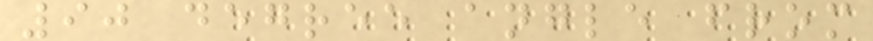90 degree angle from
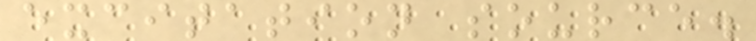excitation source.
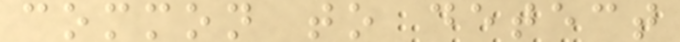common to detect
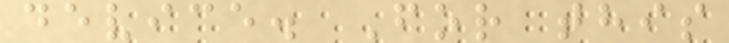device. For this
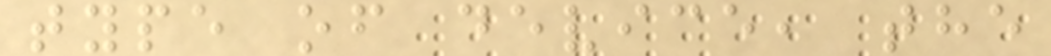type of device, the
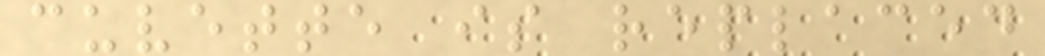cuvette is replaced
